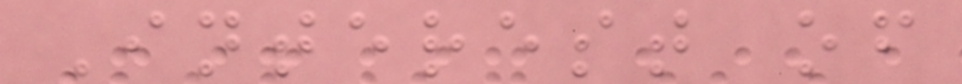Interest of
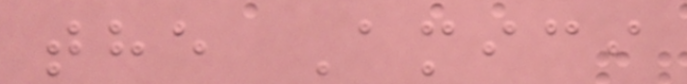the Amici
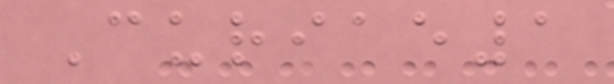Curiae1
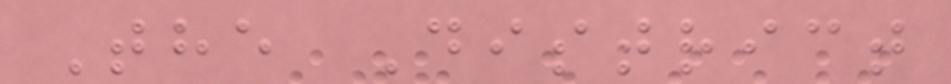The District
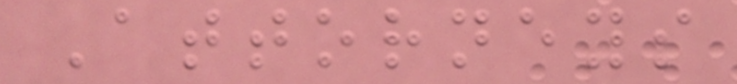Attorneys
